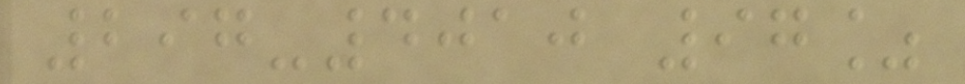297-4010 97%
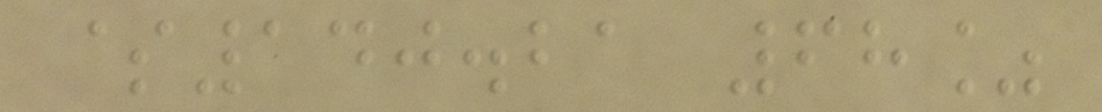$140.21 68%
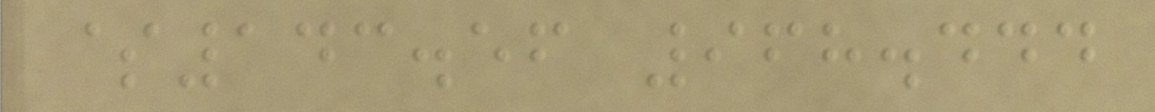$143.56 968.444
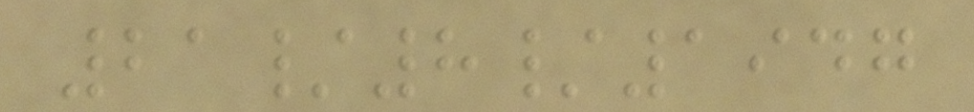21/8/1947
